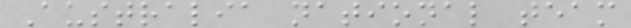Australia national team
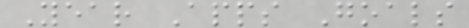Year Apps Goals
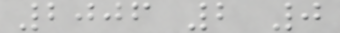2006 2 0
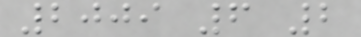2009 6 2
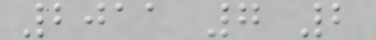2011 7 2
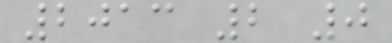2013 2 0
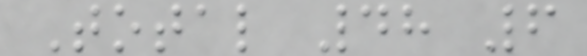Total 48 6
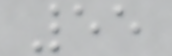55
